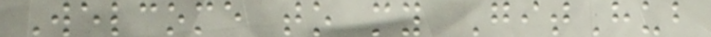Welcome to my GitHub
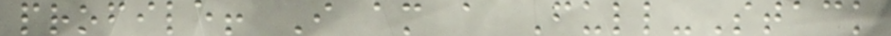profile! I am a Full-Stack
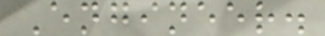Engineer.
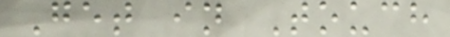Get in Touch
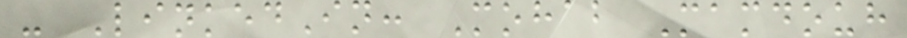- LinkedIn: Mohab Mamdouh
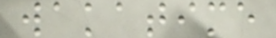wakatime
